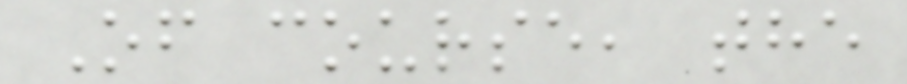Of course, the
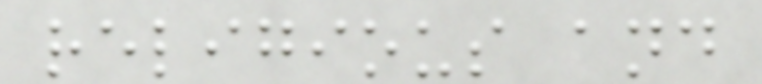religious and
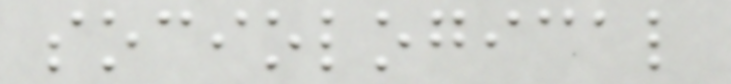sociological
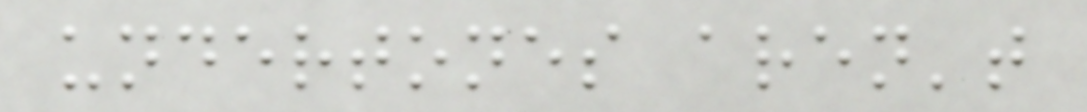undertones aren't
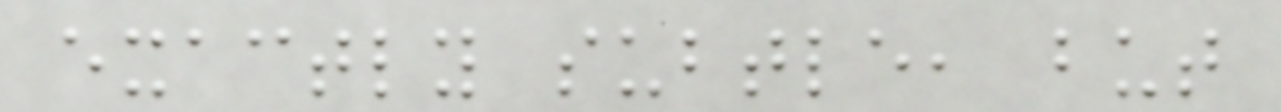exactly subtle, but
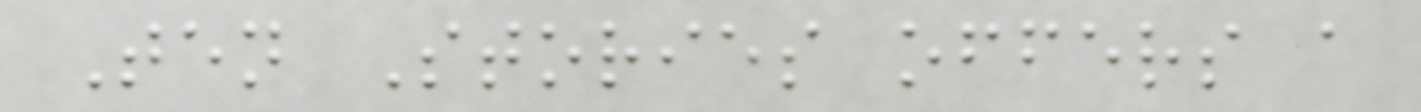Ten Stories offers a
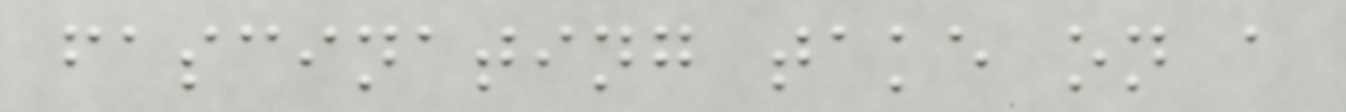fascinating take on a
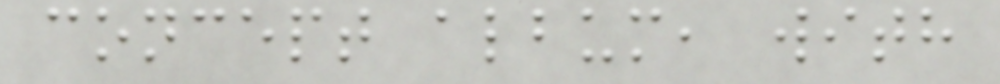concept album, with
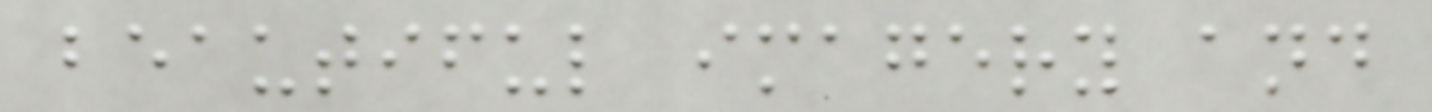beautiful imagery and
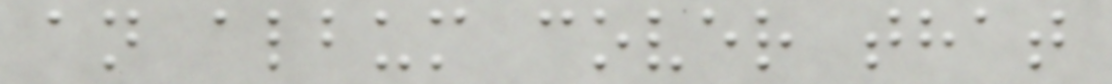an album cover that
